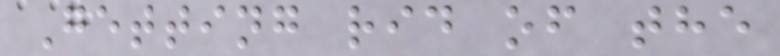Getting rid of the
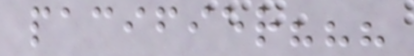pacifier???
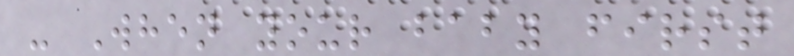- When your baby first
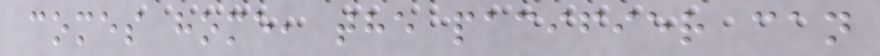comes home, the pacifier can
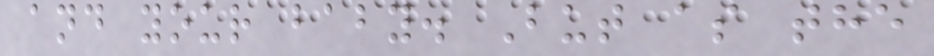and your baby. But as the
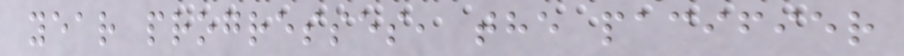year progresses, the pacifier
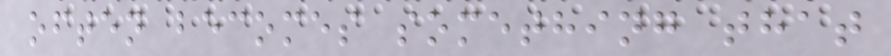often becomes something that
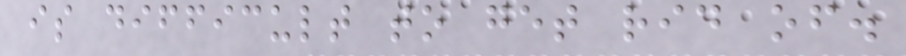is difficult to get rid of.
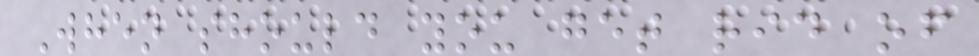When should you get rid of
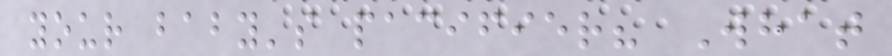your baby's pacifier? What
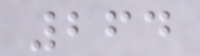264
